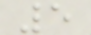5
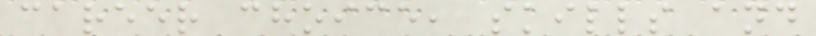career choice, skills and
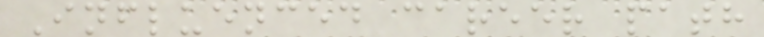Influenced career path
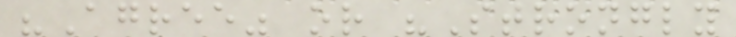"Agree" or "Strongly
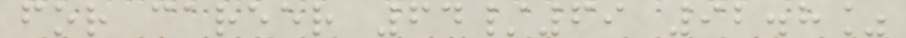for career 64/69 92.8%
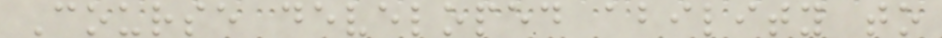Course developed ability to
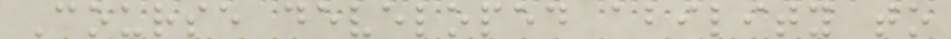Course developed ability to
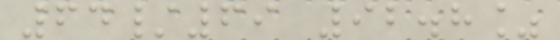64/69 92.8%
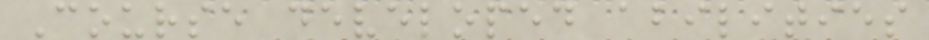Course developed abilities
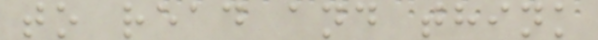to read and think
